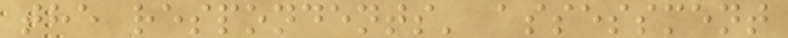the respondents' assessment
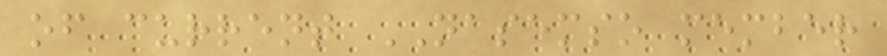of current NASEMSO member
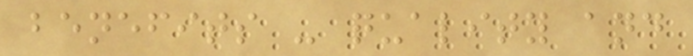benefits - quality and
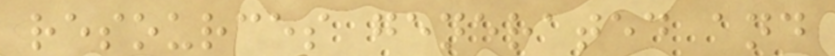resources generated and
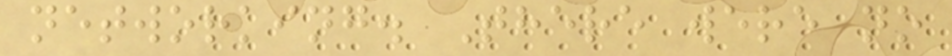networking. There were no
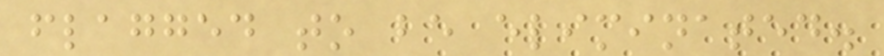flagged to be eliminated.
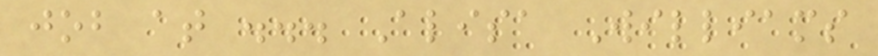job at ... Alisa Williams
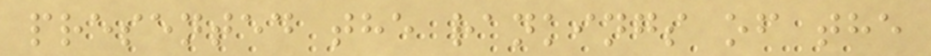presented the rankings of the
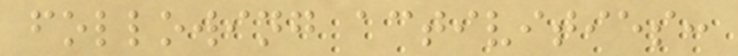following activities:
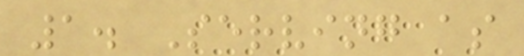1. Serving as
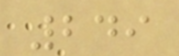249
